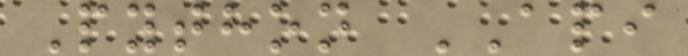Python API
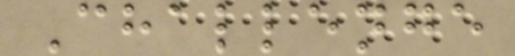Challenge
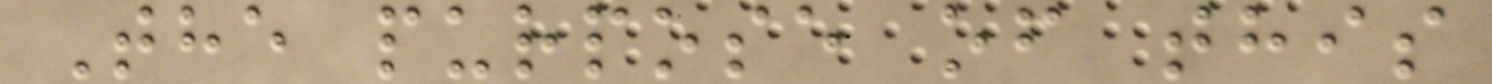The purpose of this
